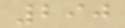290
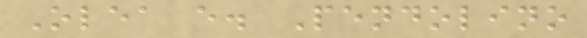Olea e. Pendolino
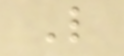L
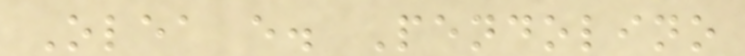Olea e. Pendolino
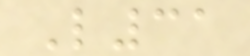L31
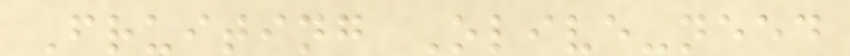Fruiting Olive-need
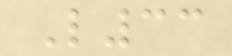L33
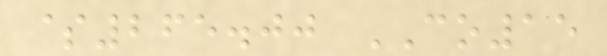$265.00 CO15
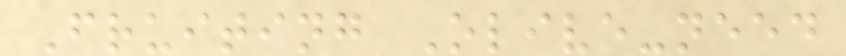Fruiting Olive-need
